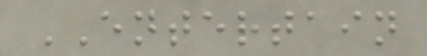ENTERTAIN
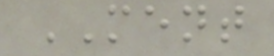MENT
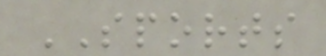SPORTS
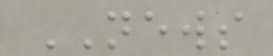NEWS
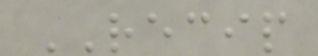RECIP
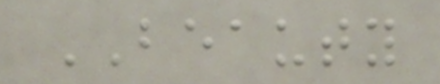BEAUTY
